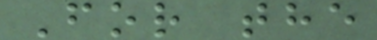For the
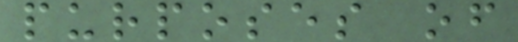purposes of
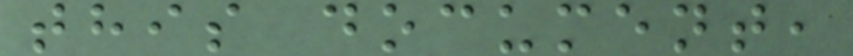this document,
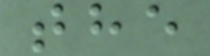the
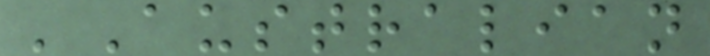'Australian
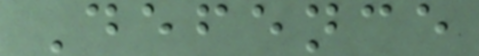Defence
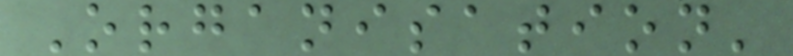Organisation'
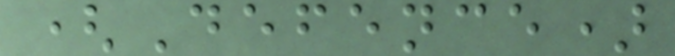(Defence)
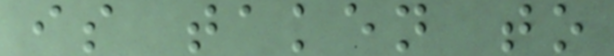is taken to
